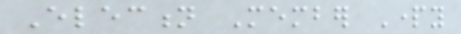Election Member Party
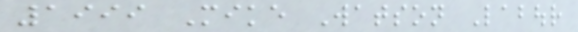1999 Mike Watson Labour
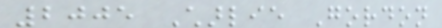2005 Charlie Gordon
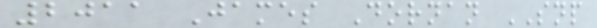2011 James Dornan SNP
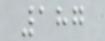187
